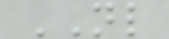NL
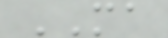MA
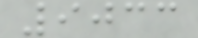9033
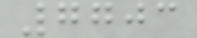7703
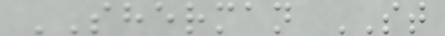SHERMAN ST
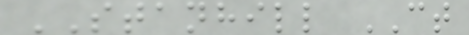STANHILL CT
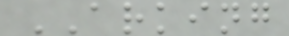ARKING
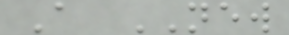A NEW
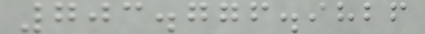703.776.9826
